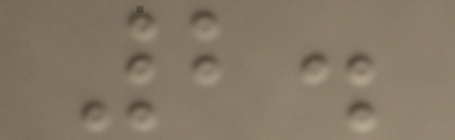2.
